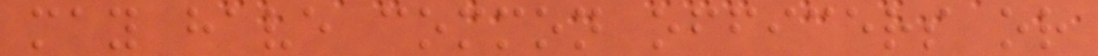may have common officers or
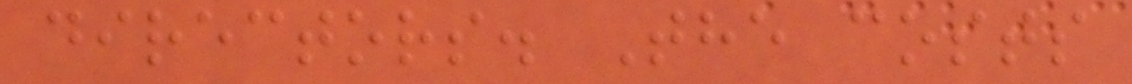directors. The costs
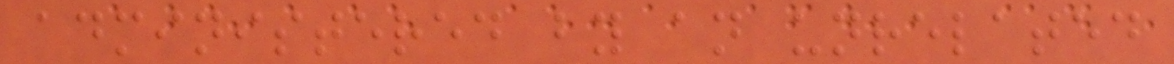administered by an unrelated
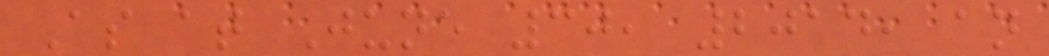As at June 30, 2014, an
